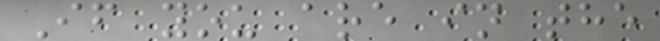If you are in the
